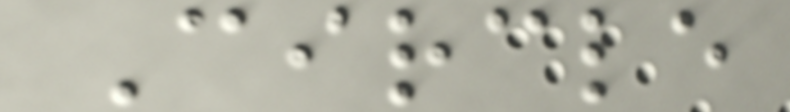Circle
